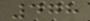478
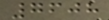7608
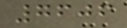7606
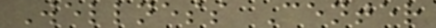Wellness Center
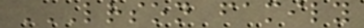LRSON FAMILY
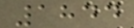1844
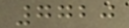7720
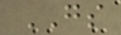GS
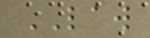LAW
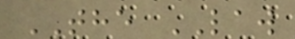THE LAW
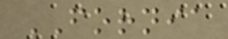FORNIA
